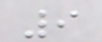9
